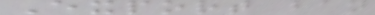Export ban
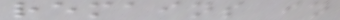remains in
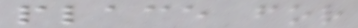place for
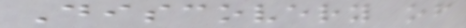Discovery of
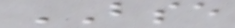BSE
